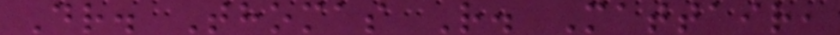Dr. Thomas R. Mattair,
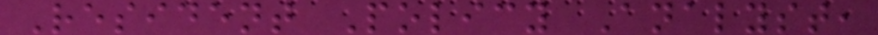Resident Policy Analyst,
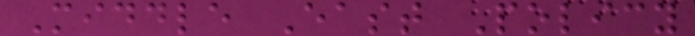Middle East Policy
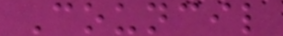Council
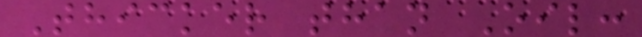Thicker than Oil:
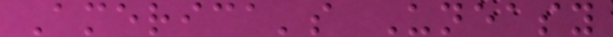America's Uneasy
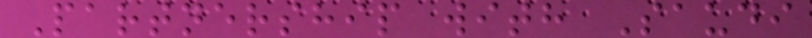Partnership with Saudi
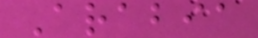Arabia
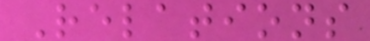Relations
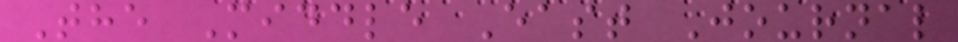The Middle East Journal
